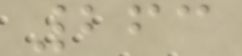263
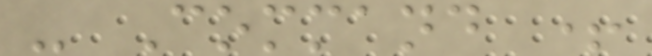- Command +
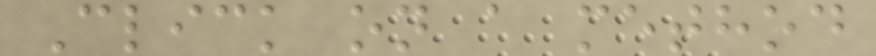Click on a method
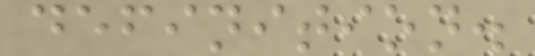definition.
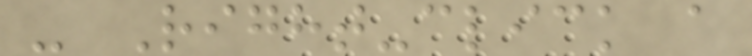- Right-click a
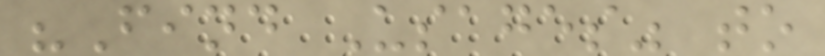"Find Usages" to
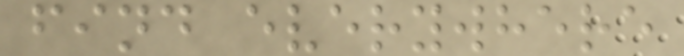find everywhere
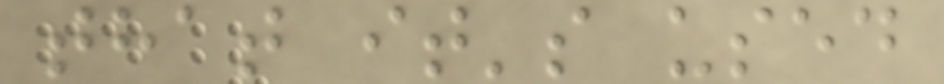that it's used
